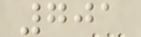701
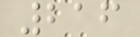216
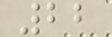22
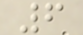6
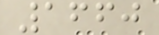1660
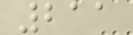211
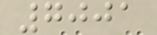7001
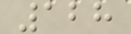128
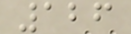126
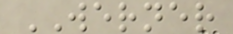WERNER
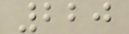220
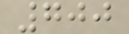700
